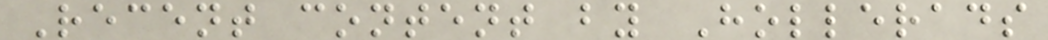Recent content by Hollerads
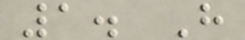1. H
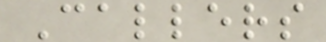Callers
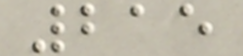215
